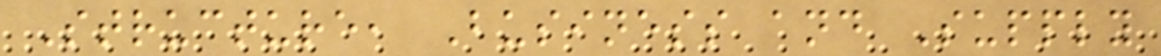Structure, Business and Supply
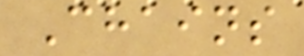Chains
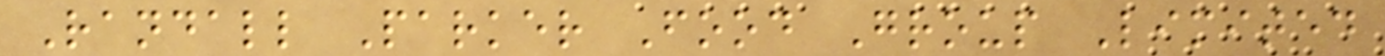Randall Parker Food Group Limited
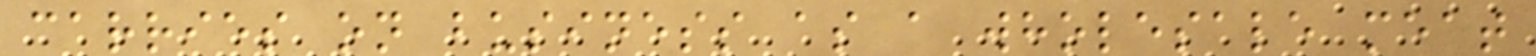carries on business as a wholesale meat
